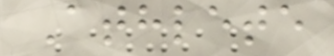Athlete
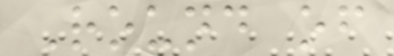Round of
